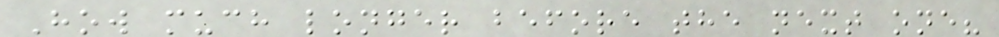How much longer before the next one?
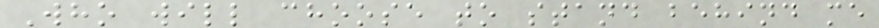Who will choose to stand behind me
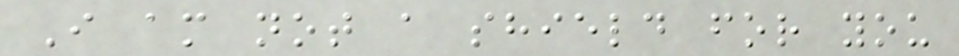I am not a shield for you
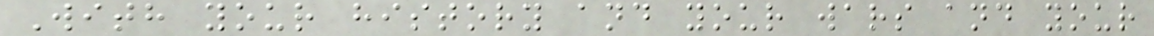With your history and your wars and your
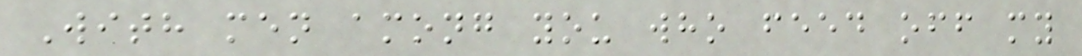With men among you who feed off my
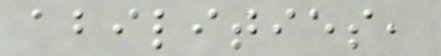abilities,
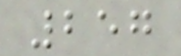257
